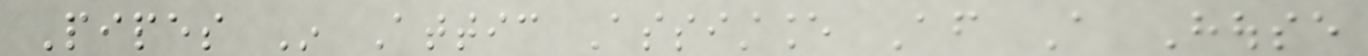Pipes In Attic Assistance After A House
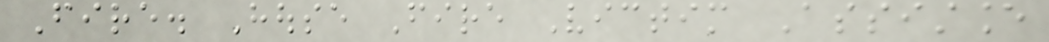Fire. House Fire Victim Assistance
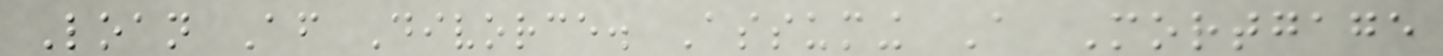Loan After Divorce. Assuming A Mortgage
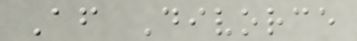After Divorce
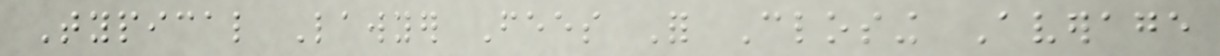Typical Lawyer Fees For Closing Average
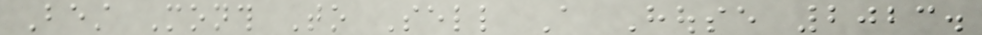Best Month To Sell A House 2023.
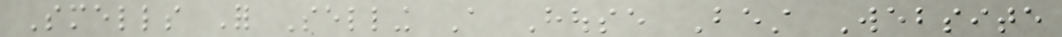Smells For Selling A House Best Website
